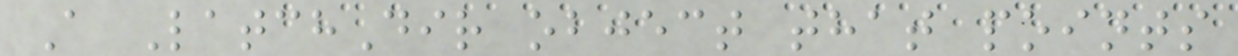A LatchDir object that points
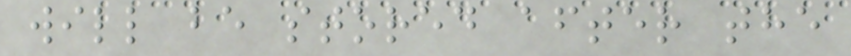will be stored after the
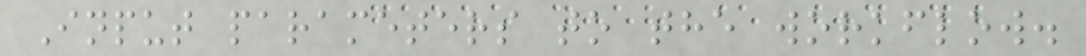Input parameters to the workflow.
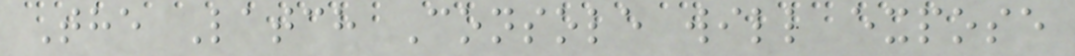The Latch Console will expose
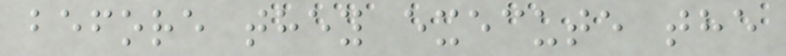before they execute the
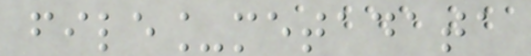file_metadata
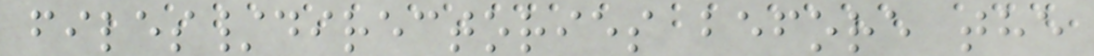files/directories before the
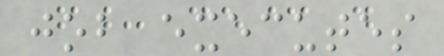job executes
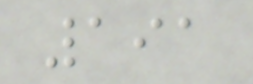191
